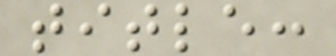title:
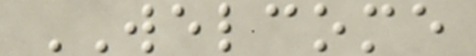WELCOME
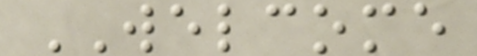WELCOME
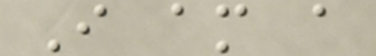I am a
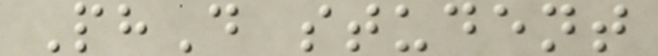PhD student
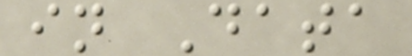in Data
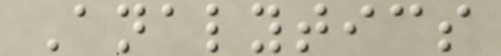Analytics
